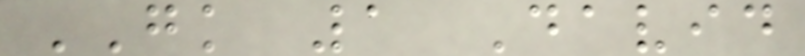GK 1 David
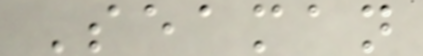Seaman
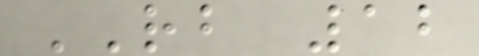RB 12
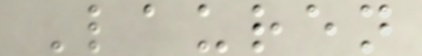Lauren
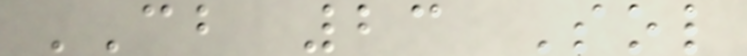CB 23 Sol
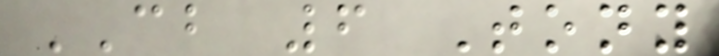CB 6 Tony
